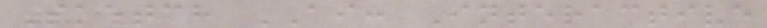Sketch AI: Interactive
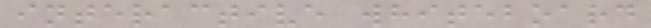interactive whiteboard
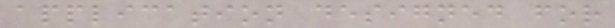application designed for
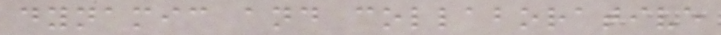dynamic and collaborative
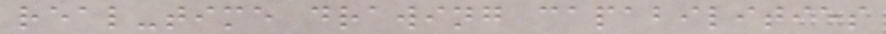real-time drawing capabilities
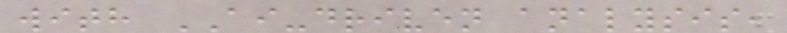with AI-driven analysis,
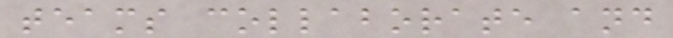teams collaborate and
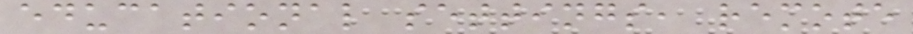educational settings, remote
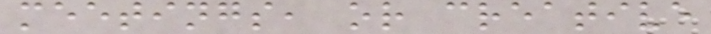meetings, or creative
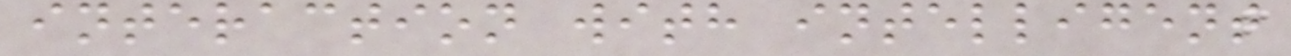interaction with intelligent
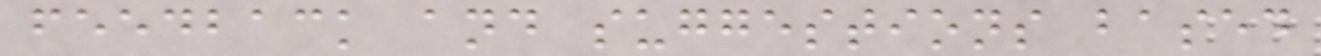feedback and suggestions based
